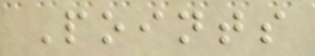Points
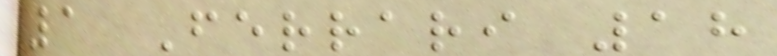1 Ferrari 18
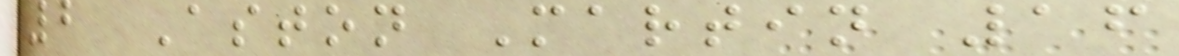2 Aston Martin 16
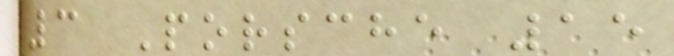3 Porsche 15
